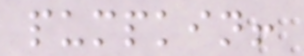pumpkin!
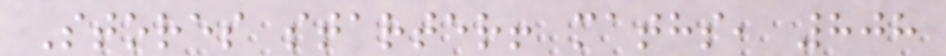Stores starter! maths, 808
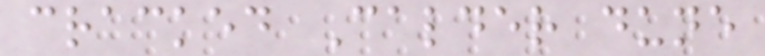cracked Calder dune
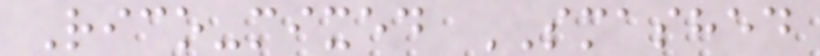Rico-mixed SMASHED
